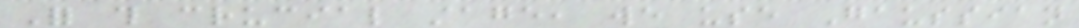For this crucial stage, we use Gaussian
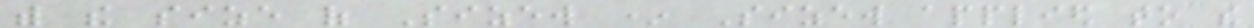with the size of Sizew * Sizew applied to the
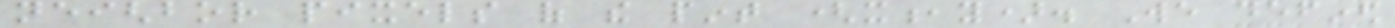neighbor pixels of the pint (x,y). We defined
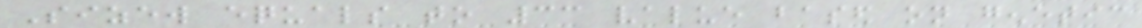Sizew equals to 33 value based on genetic
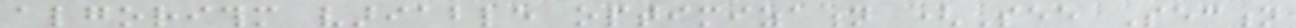algorithm variable optimization (See Section
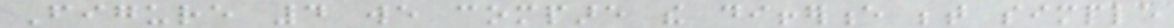Figure 4 we compare the difference between simple
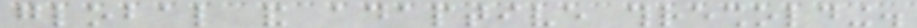global and adaptive thresholding.
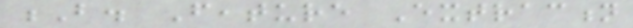B. Feature Extraction
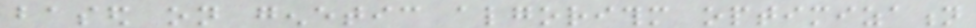based on genetic algorithm optimization
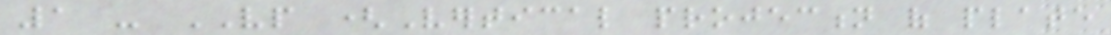1 - VP (Vertical projection of plate
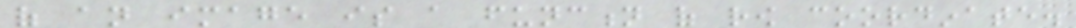of an image is a function of row coordinate.
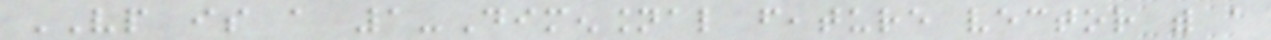VP is a 1-Dimensional feature vector with a
